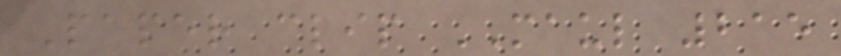Paper clip MAUL 215
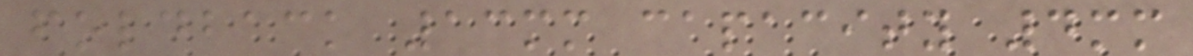foldback 13mm capacity 4mm
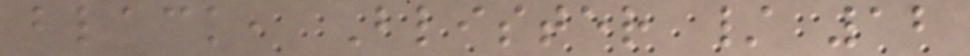black, Blister / 12
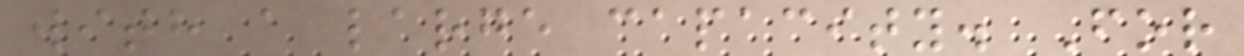with a large capacity. For
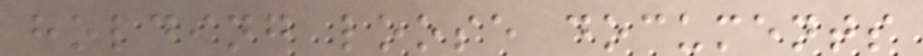holding loose documents
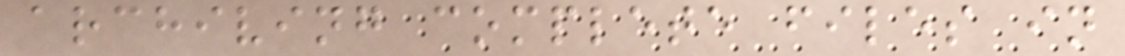archiving complete files in
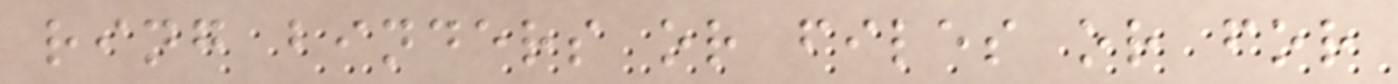ring binders or files or for
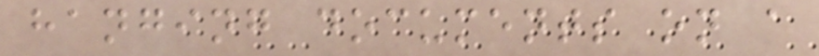hanging documents on a
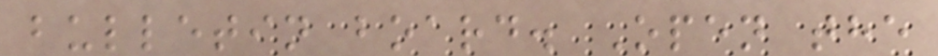bulletin board. Open the
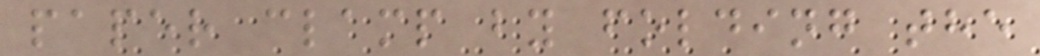paper clamp by folding the
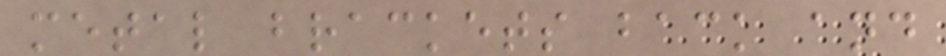metal brackets back and
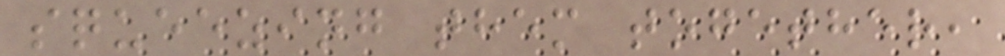squeezing them together,
